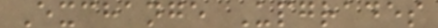Exchange Upgrades
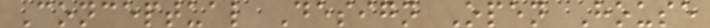Conceptual Design Open House
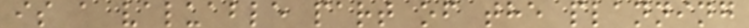is a valuable part of the planning
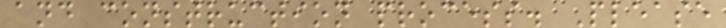and construction process. Please
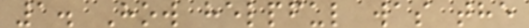1. How helpful was the
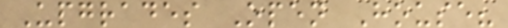Upgrades Open House?
